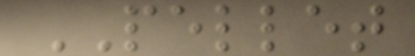PELLET
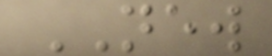NEW
